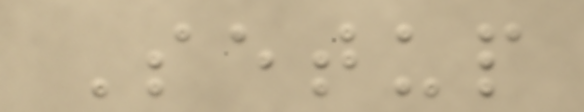Setup
